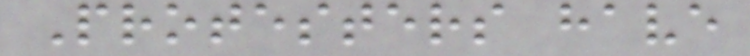Protesters have
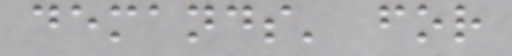demands' for
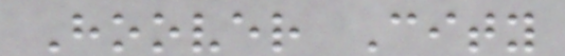Hoover City
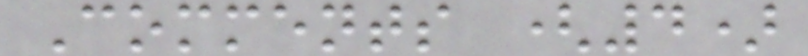Comments (4)
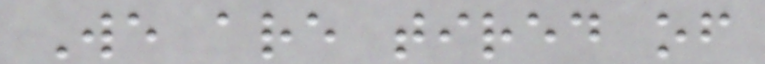We are tired of
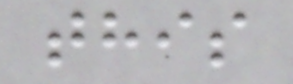this
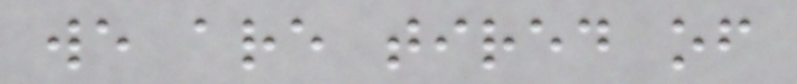we are tired of
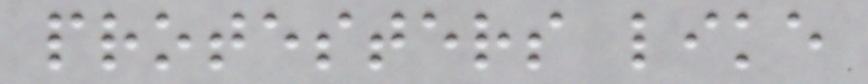protesters like
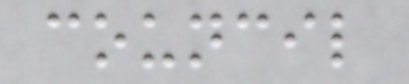council
